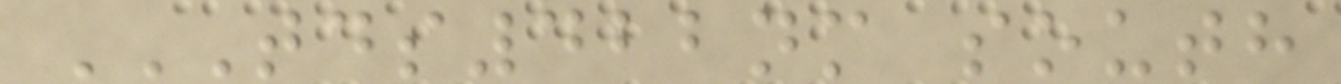TDS422NM SOUTH
